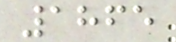1865
